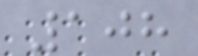108
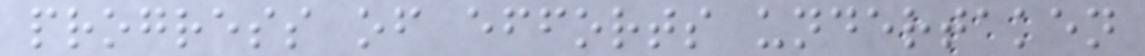progress of efforts undertaken
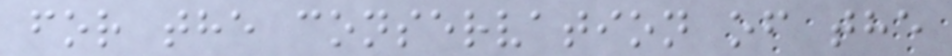for the conservation of the
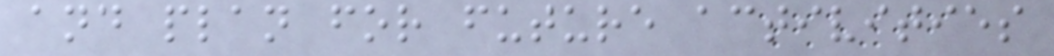and plan for future activities
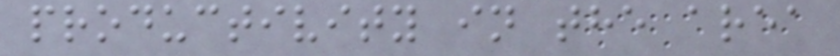productivity in the area
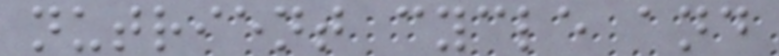nutrient cycle and
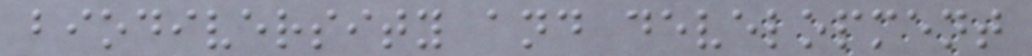biodiversity and development
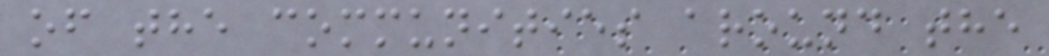of the communities around the
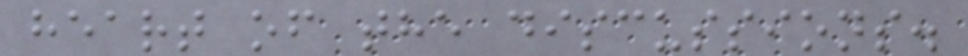heart of the discussions.
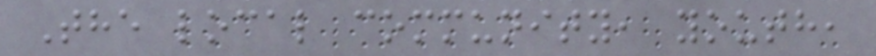The local community, youth,
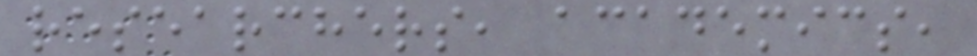researchers, academics,
